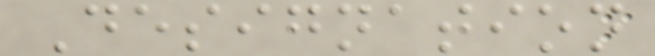Designation
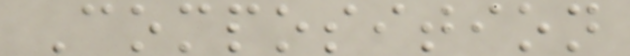Composition
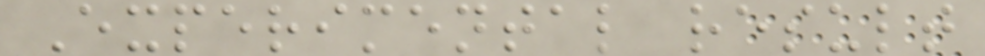Experimental result
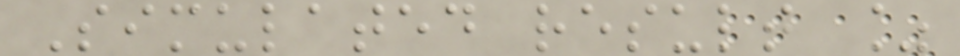Simulated result %
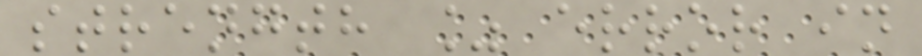strength % error in
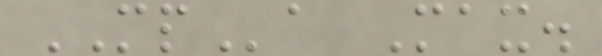MPa Max.
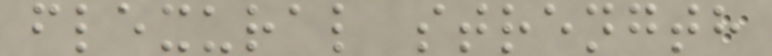flexural strength
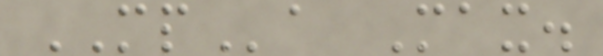MPa Max.
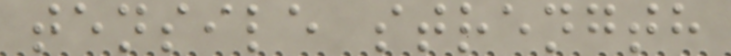tensile strength
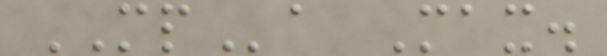MPa Max.
